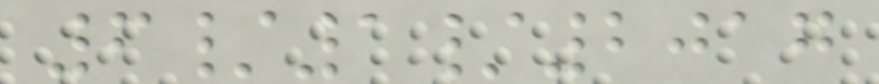6/1/2017
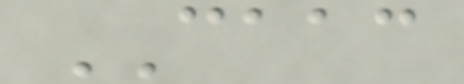CAAC
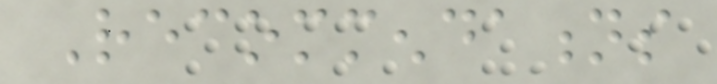Recommendations
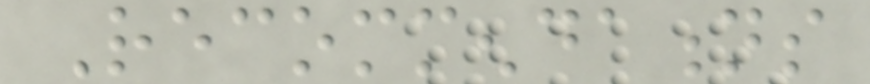Recommendations
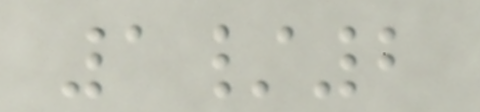1/2
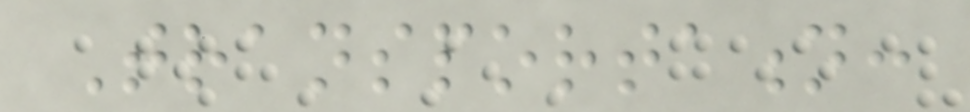Transportation:
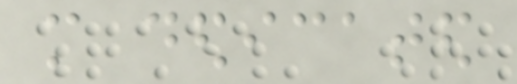more dedicated
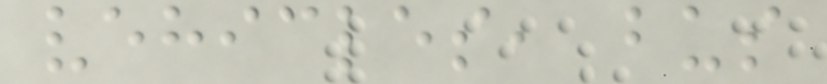vehicles, bus
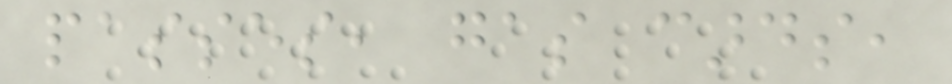passes, gas cards,
